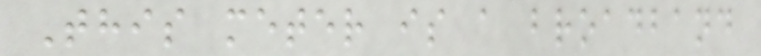This meter is a broadband
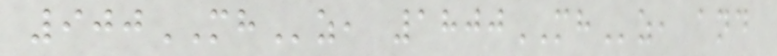900MHz, 1800MHz, and
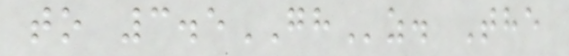to 3.5GHz. The
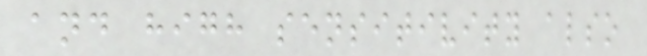and high sensitivity also
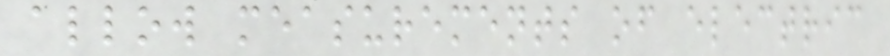allow measurements of electric
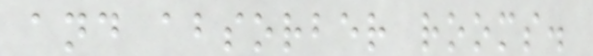and absorber rooms.
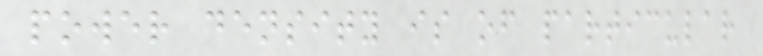power density is of particular
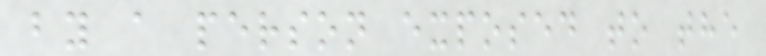by a person exposed to the
